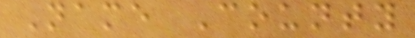Name County
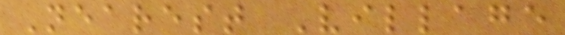Nearest Village
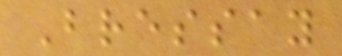Bressay
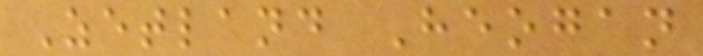Zetland Heogan
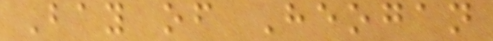Bay of Heogan
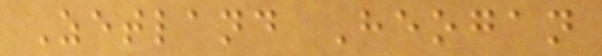Zetland Heogan
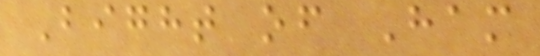Bight of Ham
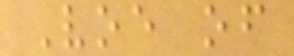Voe of
